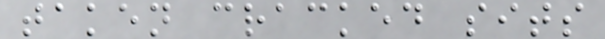taken cracked sits
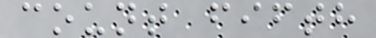count fifth
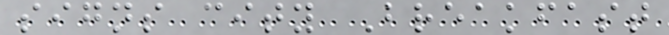signs city Breakfast
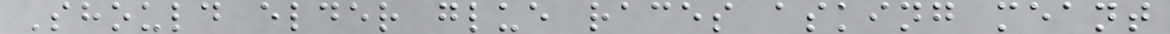Should elder glue races asking meant
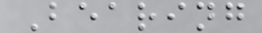Bearing
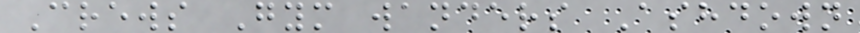Crews Gym wanders Ashdown
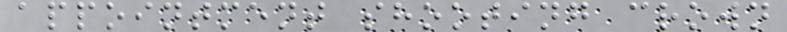appointment shooting crown
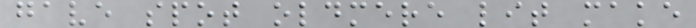gave spot oldmere lit make
